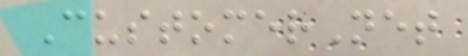CustomerNet
